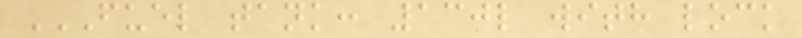FUEL TANK: 130L WITH LOCK
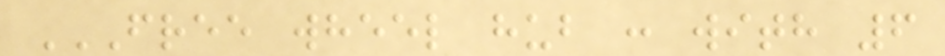FREE WHEEL HUB : WITH 6
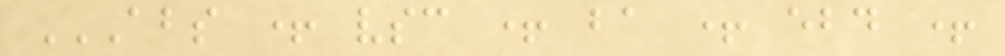ABS + VSC + BA + EBD +
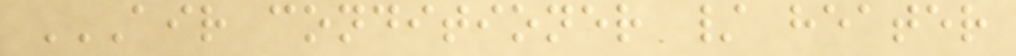AIR CONDITIONER / HEATER
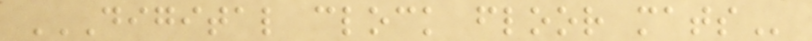DIGITAL CLOCK FLOOR MATS
